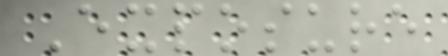Exposure
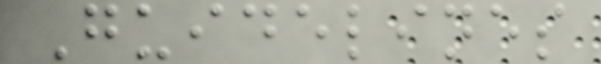Guidelines
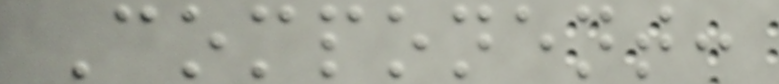Component:
